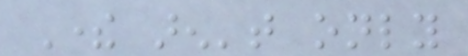There aren't only
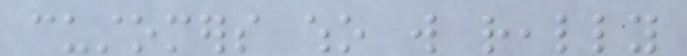customers who will really
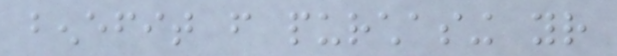benefit from purchasing your
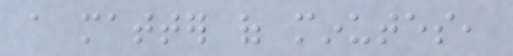a matter of minutes,
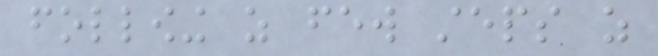following as few steps as
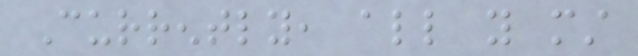Currently, all you must
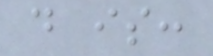do is:
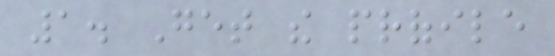1. Get the profile
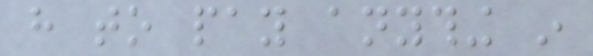have to pay anything in
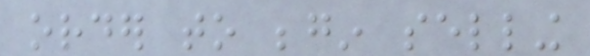order to begin selling
